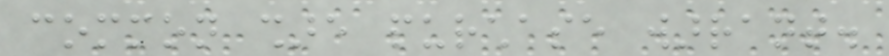common share purchase warrant.
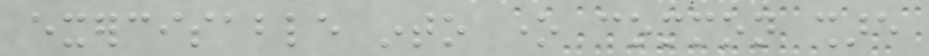exercisable into one common share
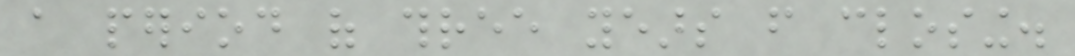a period of three years from closing.
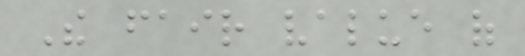The fair value of
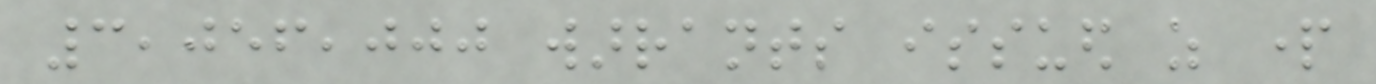3,056,000 warrants issued as part
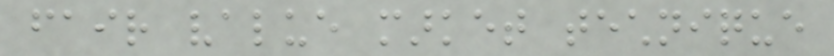fair value market technique
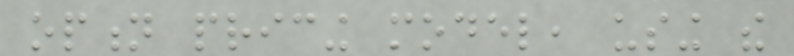option pricing model, using the
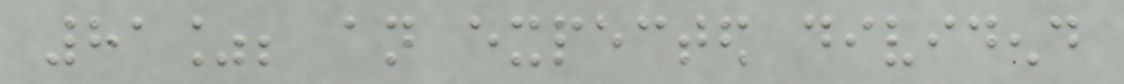81%; an expected dividend
